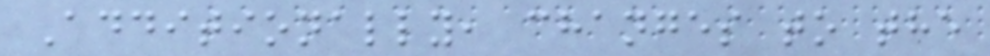Additionally, changes to the
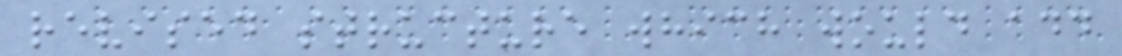revised structure which would add
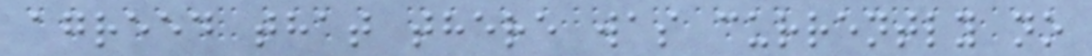agreed that there was currently no
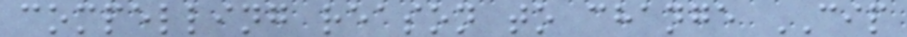compelling reason to change CIP
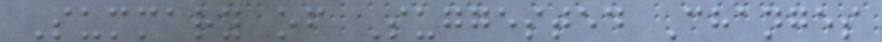Summary of Suggested Changes
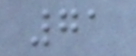71
